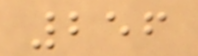256
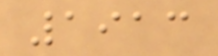1913
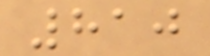810
